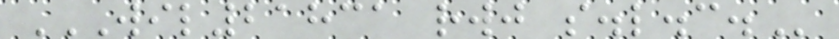WIL21831 RWJ S.L.C.
